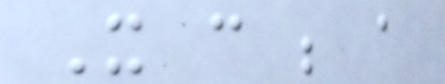It can be a
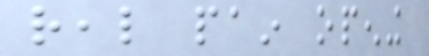real pain opening
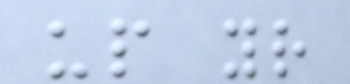up your
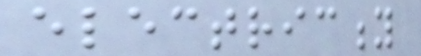electricity
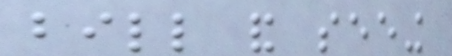bill and seeing
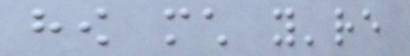how much you're
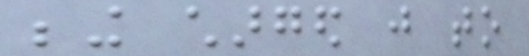being charged just to
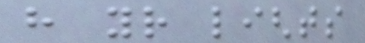have your lights
